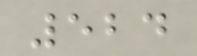524
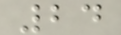24
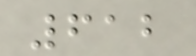612
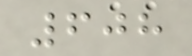608
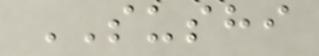SUSHI
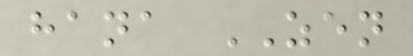hana ZEN
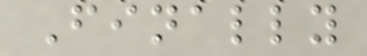Finally
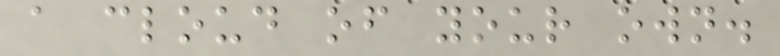a cloud of your own.
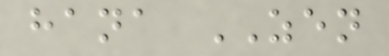hana ZEN
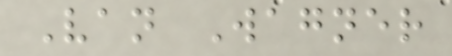Van Wagner
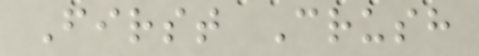First Crush
